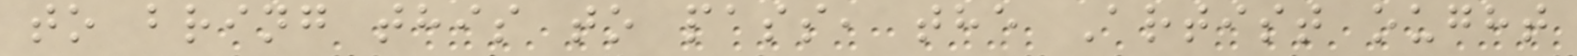to bring this to pass, the Artist ought
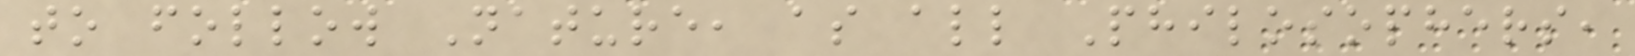to follow Nature, as all Philosophers,
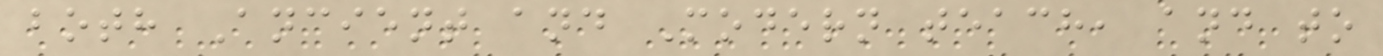both Ancient and Modern teach, and to
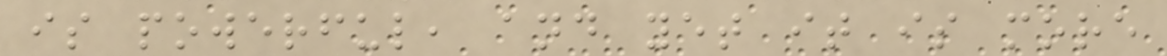is powerful, and yet it is more
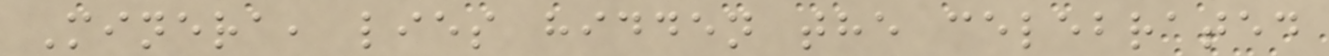Minera, lies hidden the celebrated
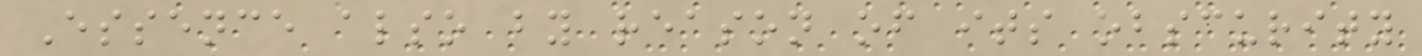Essence also by reason of its obscurity
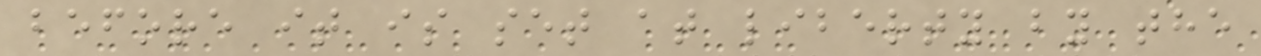before it is set at liberty by the
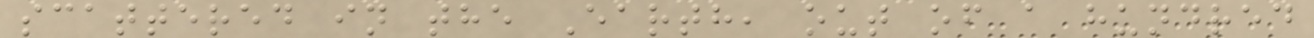scattered in the Earth, out of a hundred
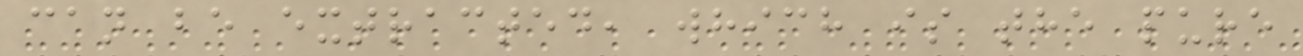can be extracted, which is the pure
